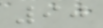90
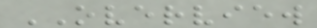OVERVIEW
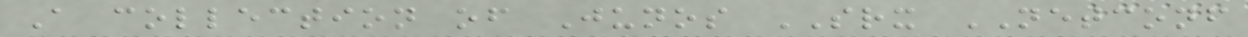A collection of Junos SRX NETCONF
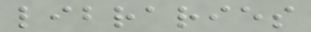libraries
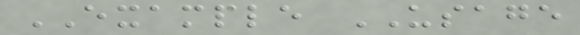EXAMPLE USAGE
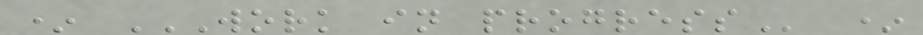* WORK IN PROGRESS *
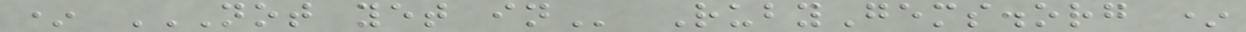* NOT YET IN RubyGems.org *
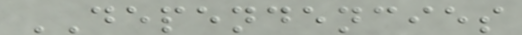DEPENDENCIES
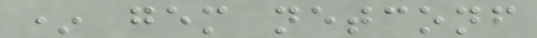* gem netconf
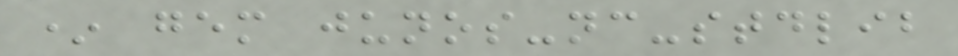* gem junos-nc-stdlib
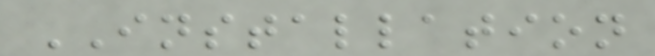INSTALLATION
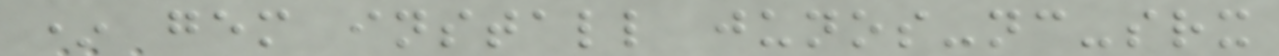* gem install junos-nc-srx
